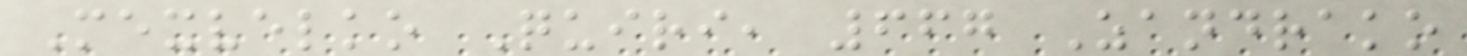Mexvelko Quiri, 667 Zandrako
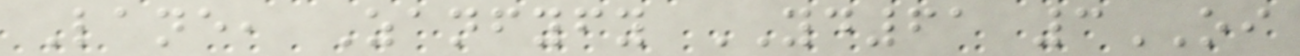Lane, Zanfyfy YD61 3OI
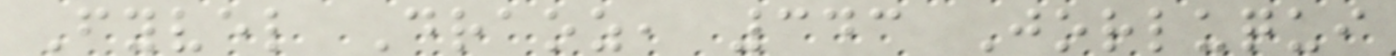Fyvel Draoz, 343 Jorluqui
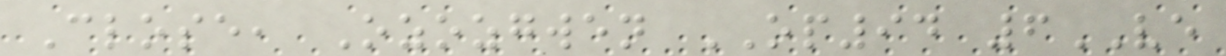Close, Ozozgwen OP94 6VE
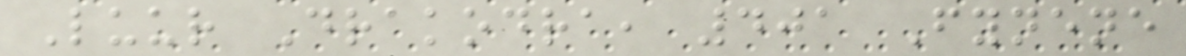Luur Drakodra, 401 Fynene
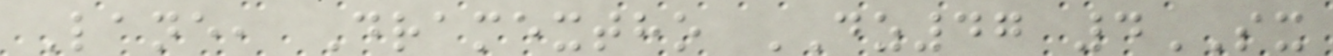Lane, Dramextho DZ47 4SX
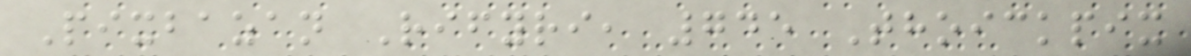Pixbazan Rifyri, 745 Thoickpix
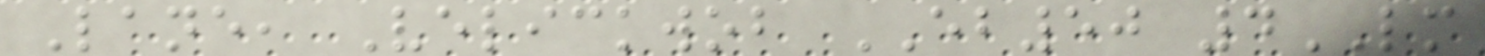Lane, Velickwob EB50 4LM
